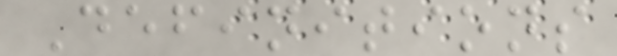Definitions
